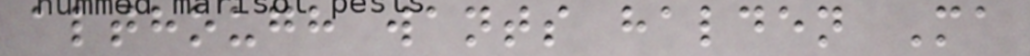although wants halden Ma
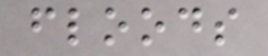floods
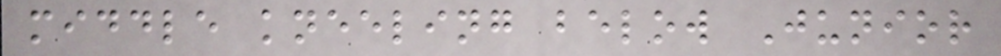middle kneeling below Junior
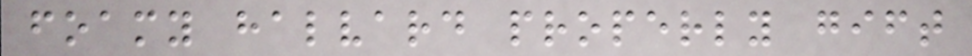foamy halvard properly gift
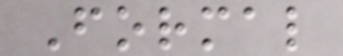Formal
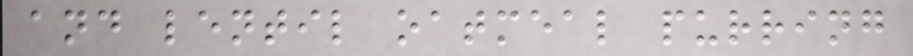and lentil oatmeal purring
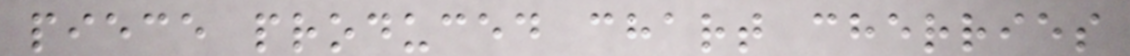piece produced chart cherries
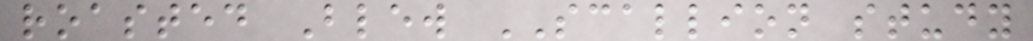roasted Blew SCALLION study
